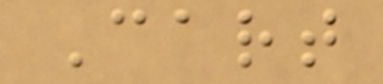Cart
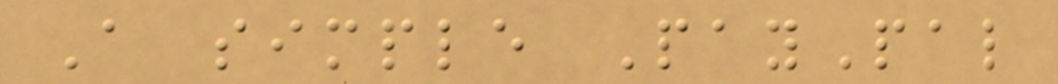A simple PayPal
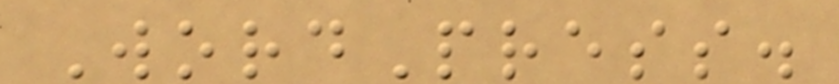WordPress.
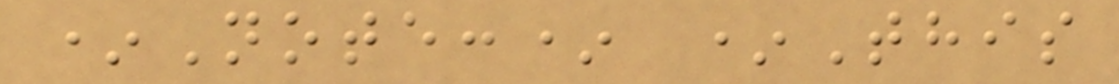*Note:* *This
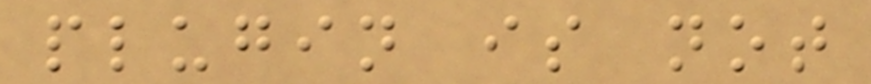plugin is not
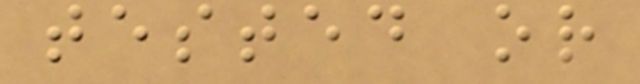tested or
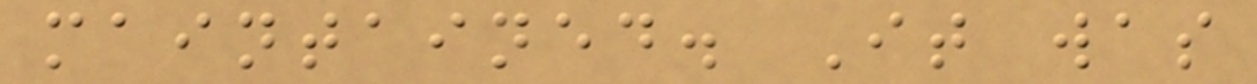maintained. It was
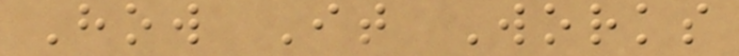How It Works
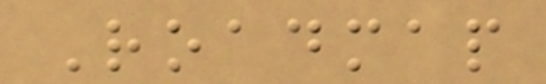Roadmap
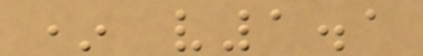* v1.1
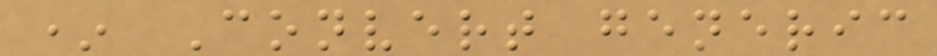* Convert generic
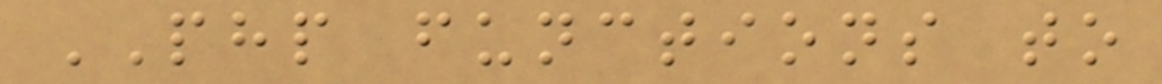PHP functions to
